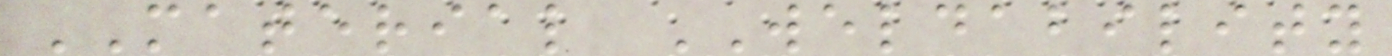MATERIAL WELDABILITY
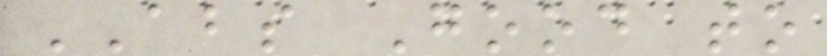ABS Good to
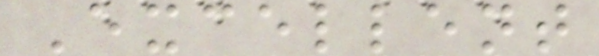Excellent
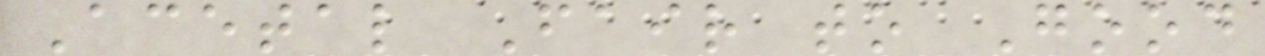Acetal Fair to Good
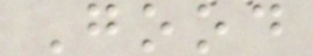Good
